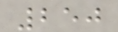250
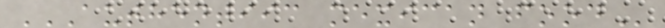AUTHENTIIC MEXICAN FOOD
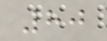80
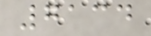7134
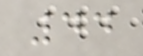44
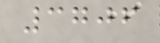3706
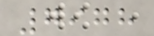7978
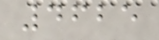4625
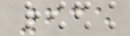635
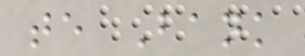te Bank
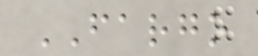FARGO
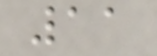11
